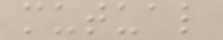mutual
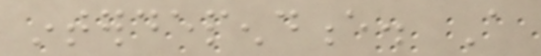interdependence. A
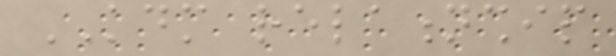KDM relationship
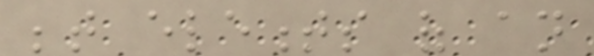between elements of an
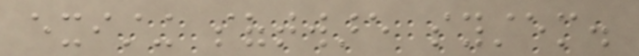existing software system.
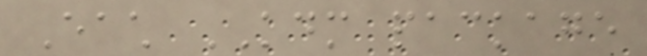Each KDM package
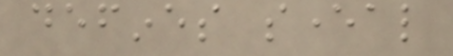defines several
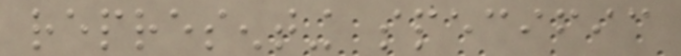representing specific
